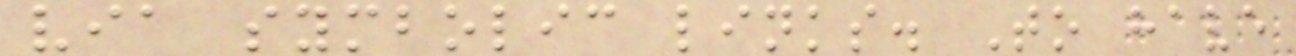via symbolic links. To have
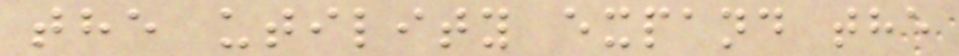the utility expand the
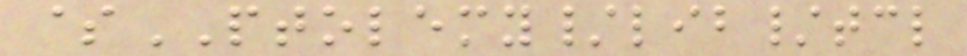$PTOLEMY/lib/tcl
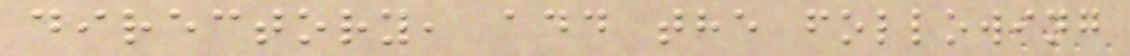directory, add the following
